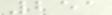251
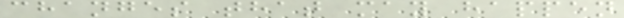changes that may happen
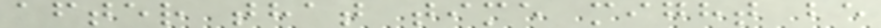after that time might be
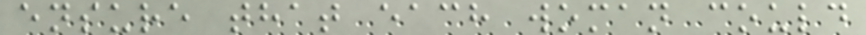ensure that each woman could
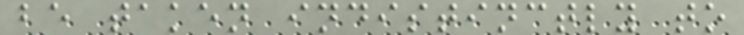be taken indistinctly to
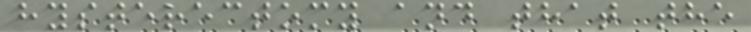hysterectomy and that the
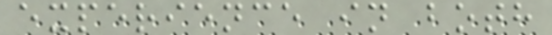experience in both
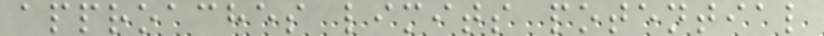approaches limits potential
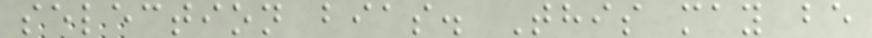selection bias. This may be
